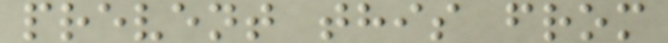prevent this from
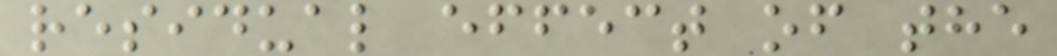residual effect of the
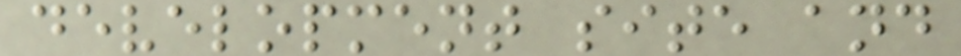development site and
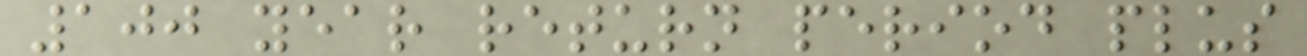100 year return period plus
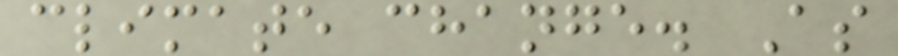climate change. As
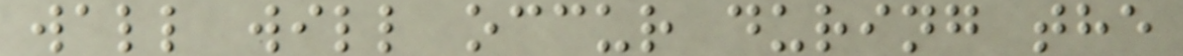wall will occur during the
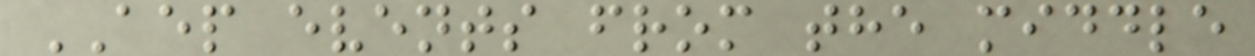AEP events from the middle
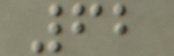62
